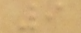9
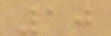10
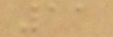11
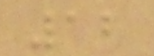12
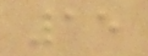15
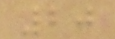20
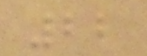22
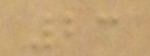23
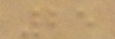25
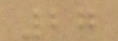27
